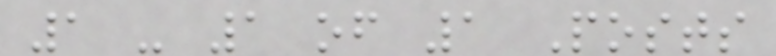1 - 1 of 1 Posts
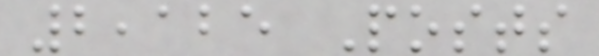2,125 Posts
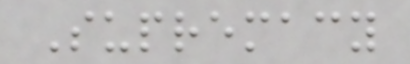Supremacy
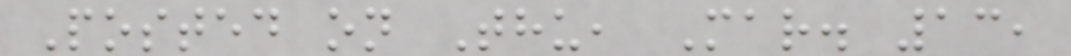Posted on Thu, Mar. 13,
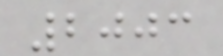2003
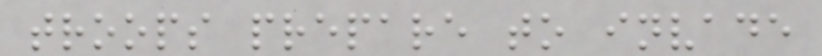troops prepare to invade
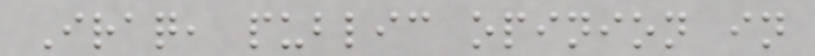Iraq, public opinion in
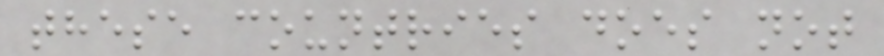these countries does not
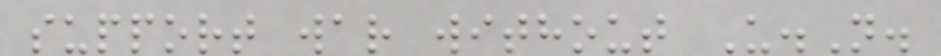support war without U.N.
